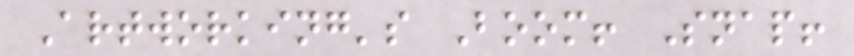Artworking's Boom! Snap!
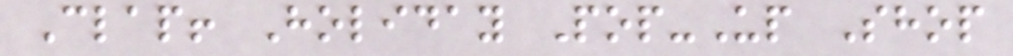Clap! Holiday Pop-Up Shop
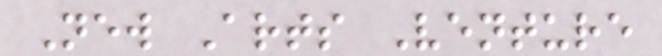New Arts Venture
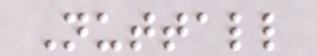Nuttall
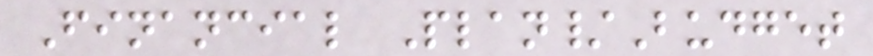Financial Plan/Budget
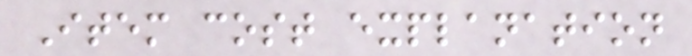Item cost explanation
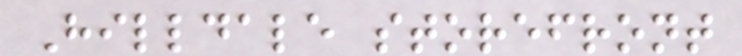Hilldale storefront
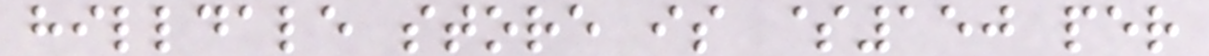hilldale store is $150 per
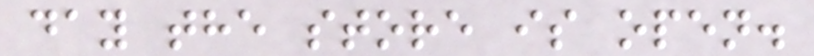day the store is open.
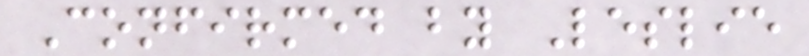Confirmed by Leslie
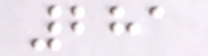281
